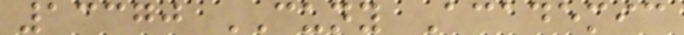13370 CUNY Academic
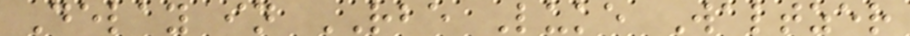Delay in RBE Luke Waltzer
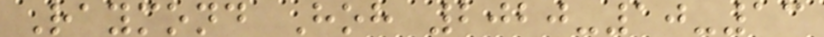Raymond Hoh 2020-10-13
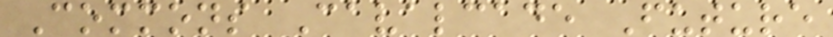Commons Cavalcade Future
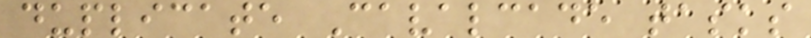duplicate Cavalcade tasks
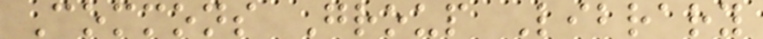Commons Group Library
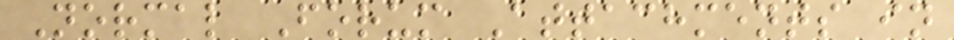Normal Forum Attachments in
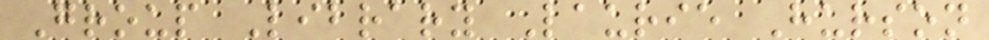Group Library Laurie Hurson
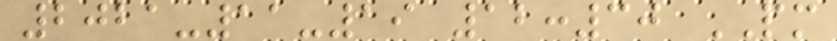2021-11-19 12:30 PM
